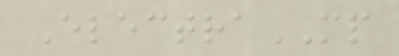ElectraMP
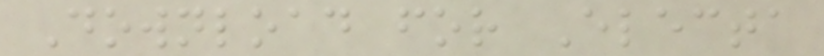Download for Electa
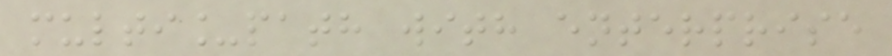multi_path with enterprise
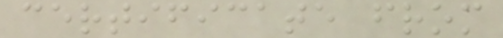certificate from
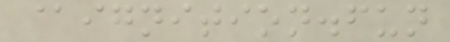@ignition.fun
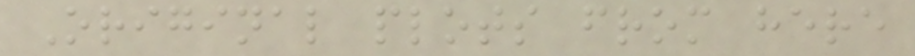Original plots from here
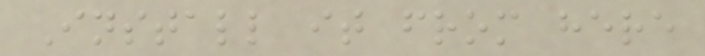Install it from here
